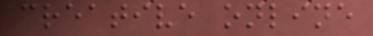creative online
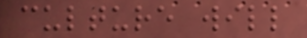culture will
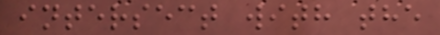intersect with the
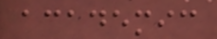academic
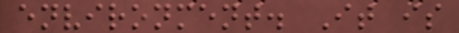environment. It is
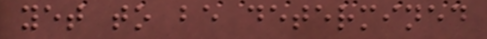yet to be determined
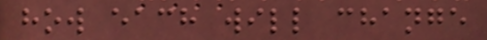how each will change
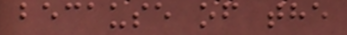because of the
